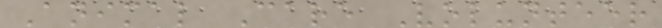Animal Care Volunteer
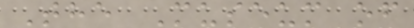The Museum of
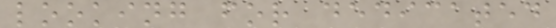looking for dedicated
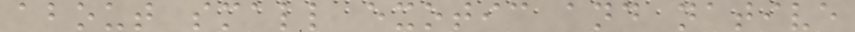about small exotic and native
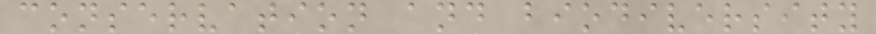conservation and biodiversity
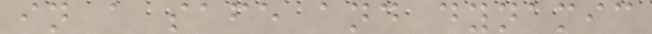in a safe and dynamic
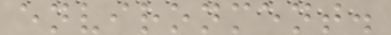environment.
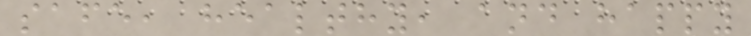safe, healthy, and happy
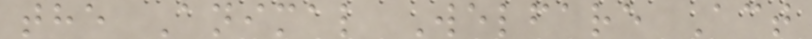the Animal Welfare Act
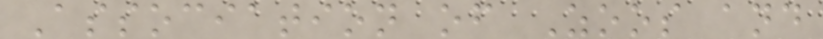Association of Zoos and
